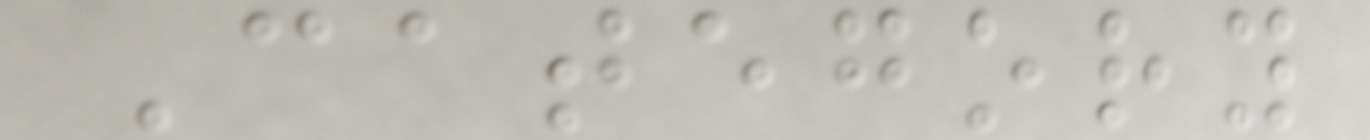Category
